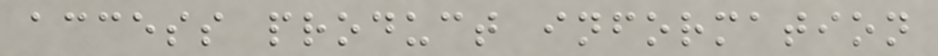access product information
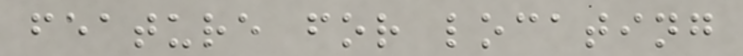feature for locating
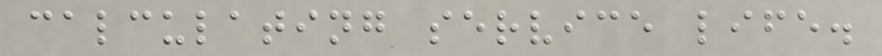calculating service life.
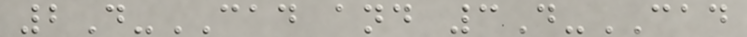2D-CAD and 3D-CAD
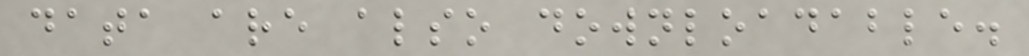data are also downloadable.
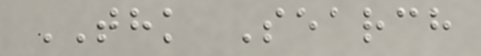THK Search
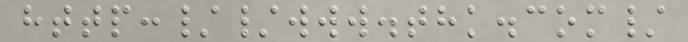http://www.thk.com/
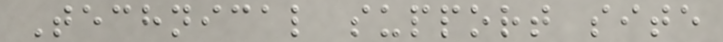Technical support site
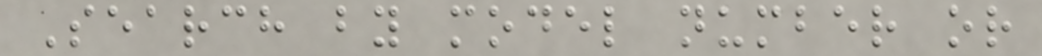Search by model number or
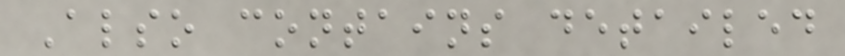Also contains detailed
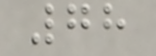78
